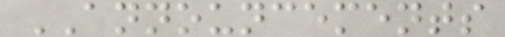ANNOUNCEMENTS
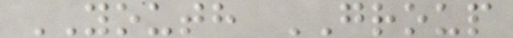YOUTH GROUP
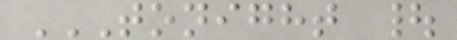TONIGHT |
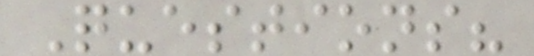Questions?
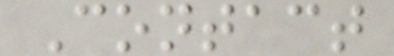Contact
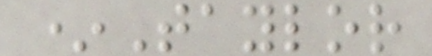*Taylor
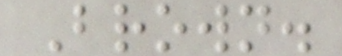Brown.
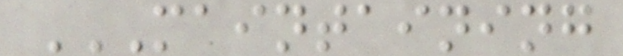MAINTAINING
